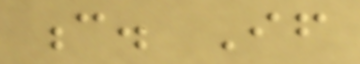c. If
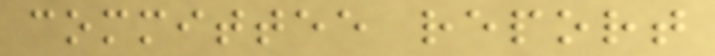committee report
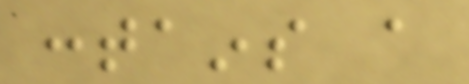contains a
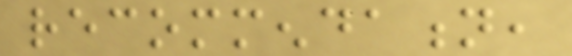recommendation,
